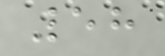58
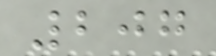207
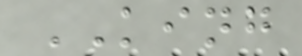KING
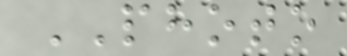PHOTO
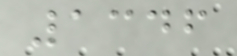1346
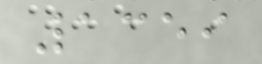1359
